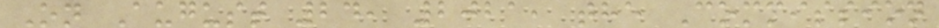On August 24, 2021, the Commission
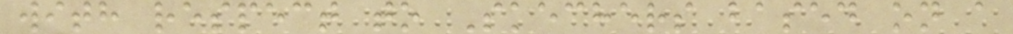with respect to Skechers based on a
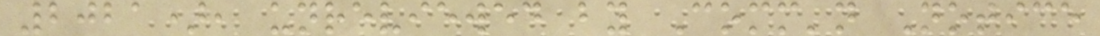2021), unreviewed by Comm'n Notice
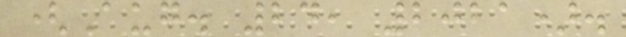(Aug. 24, 2021).
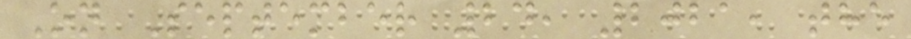On September 24, 2021, the
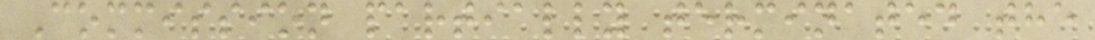Commission partially terminated the
